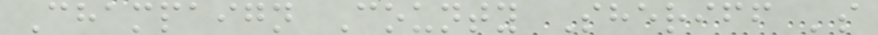Champaign County Sheriff 's
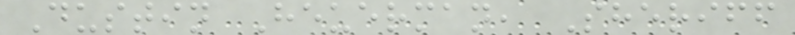Dustin Heuerman, Sheriff
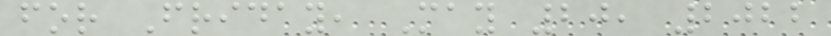for Friday, May 20, 2022
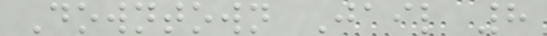Downtown Jail 8
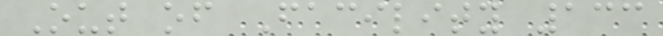Out of Facility 133
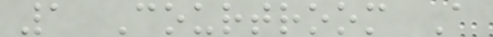1 Courtroom A
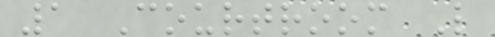1 Courtroom L
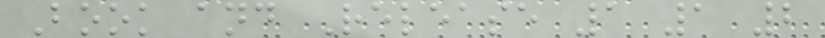Book and Release 1 1 2
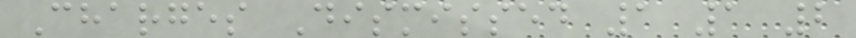Charges Dismissed 1 1 2
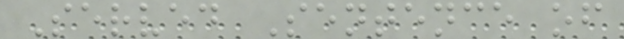Served Sentence of
